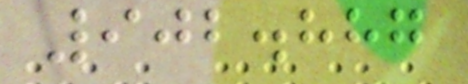902.887
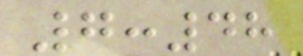7:48
